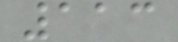113
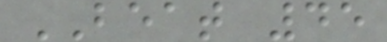BEAT 45
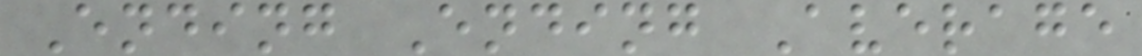Ending Ending Average
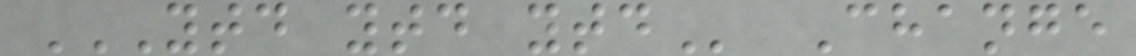YTD YTD YTD Change
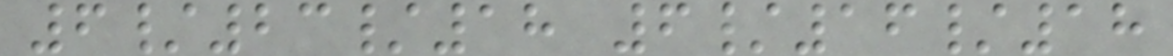6/23/18 6/16/18
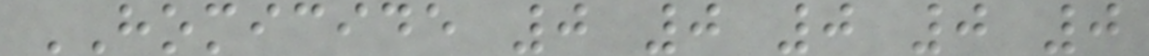HOMICIDE 0 0 0 0 0
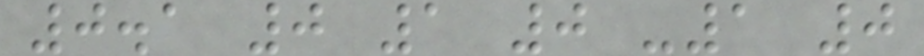0.1 0 1 0 -1 0
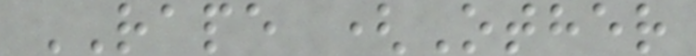RAPE (Other
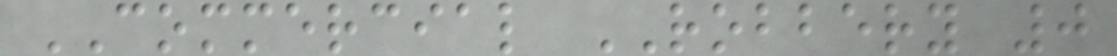COMMERCIAL ROBBERY 0
